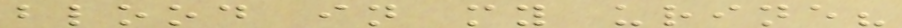blood in my urine?
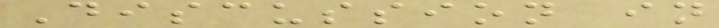Discussion in
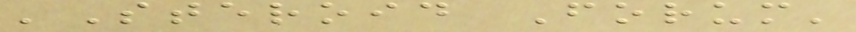'Steroid Forum'
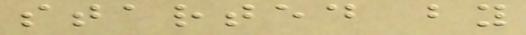started by
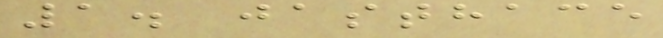1. jasthace
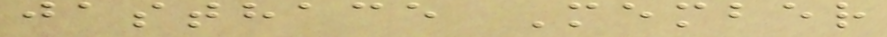jasthace Member
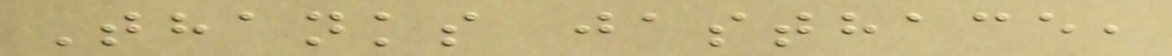Thanks jasthace,
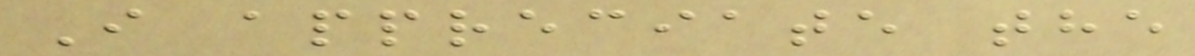I appreciate the
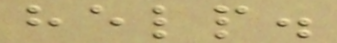help.
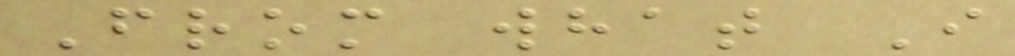From what I
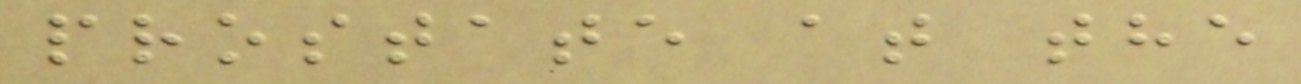prostate at the
